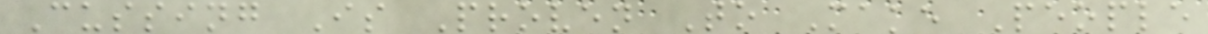Cussing Is Proven To Make People
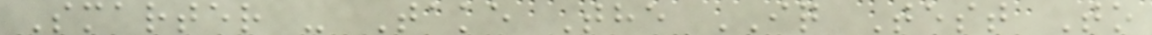Smarter - Take The IQ Test To
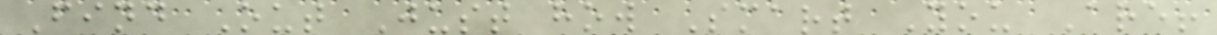Find Out Just how Smart You Are!
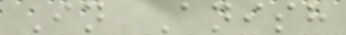In Anish
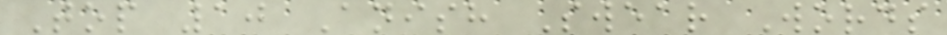Top 10 Anish Swear Words
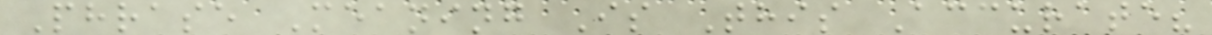Phrase Meaning Is This Accurate?
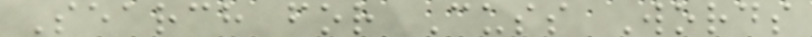Search for Cuss Words
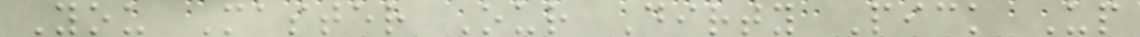You Master Our Dirty Pick Up
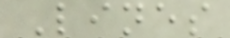Lines
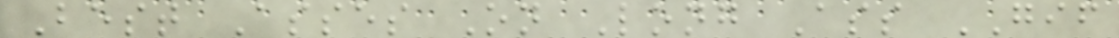Best Asses On Long Ass GIF
